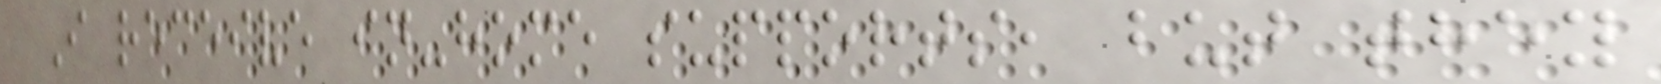I receive in-home supports, but they
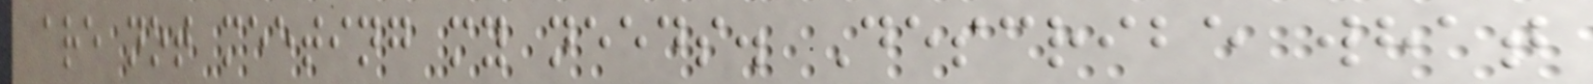are not meeting my needs. Describe what
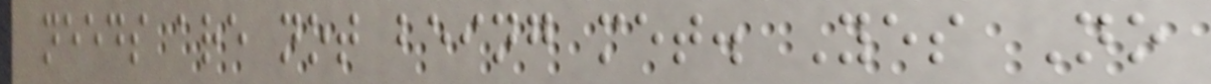needs are not being met. Yes No
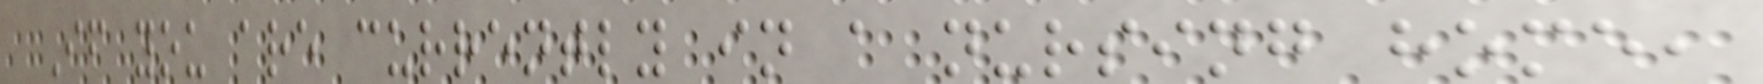If you are currently in a nursing home,
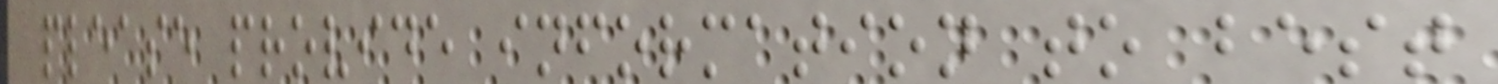please provide information to best
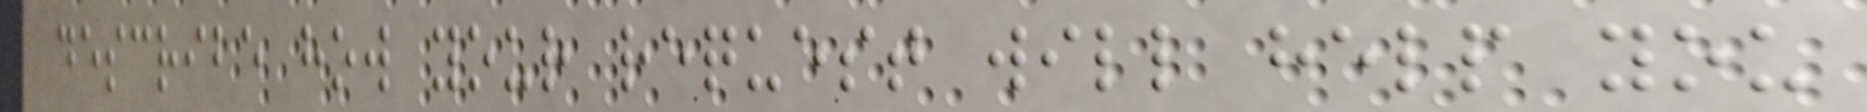describe how your request will help you
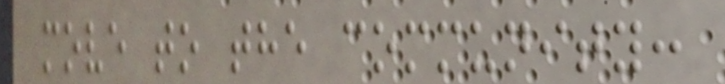move to the community:
